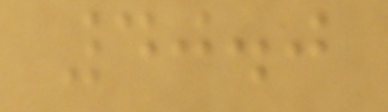40.0
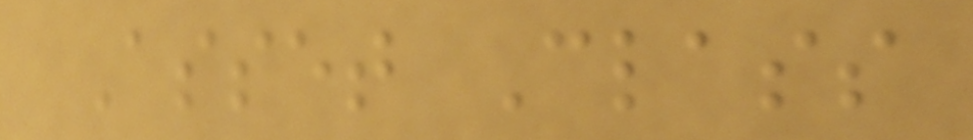Asset Class
